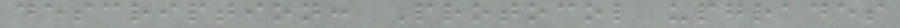description: Protocol upgrades
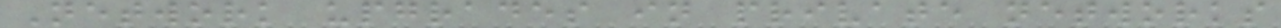Network upgrades in private networks
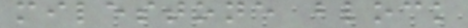milestone block
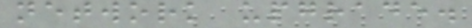network upgrade.
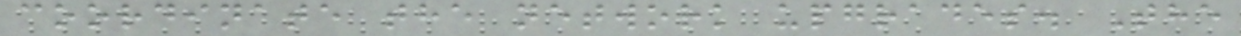coordinate the network upgrades. The
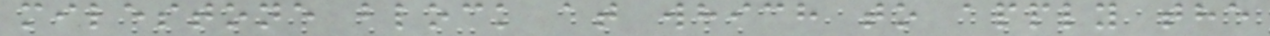milestone block at which to apply the
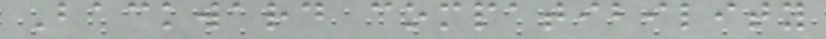Backward compatibility
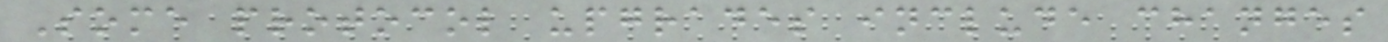Some protocol upgrades include changes
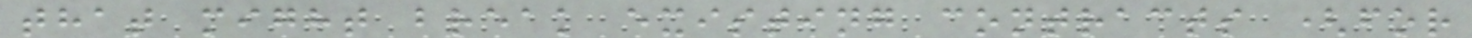that might break existing contracts (for
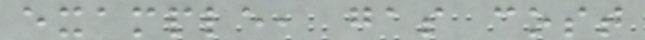example, gas cost
